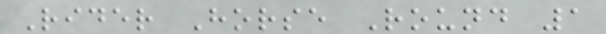Rider Horse Round 1
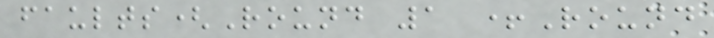faults(Round 1 +Round
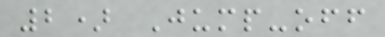2) Jump-off
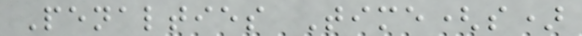Penalties Time(s)
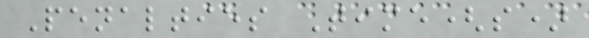Penalties Time(s)
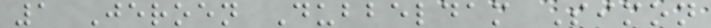1 Jeroen Dubbeldam Simon
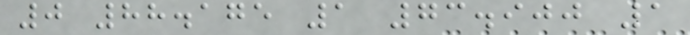0 88.175 1 73.900 1
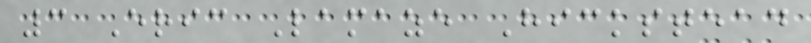3 Eric Lamaze Hickstead
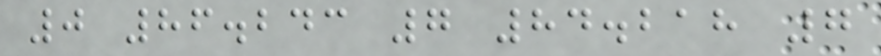0 86.243 7 84.218 7
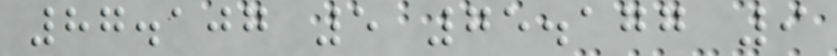87.107 5 75.177 9
